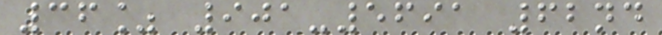36% 901-5691 62nd
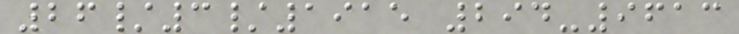26/3/1915 294-9613
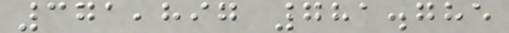371,897 781.785
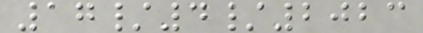17/4/2023
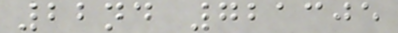22nd 721305
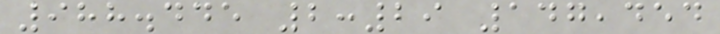988.445 2:29 147,454
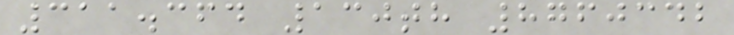311.364 130th 8760342
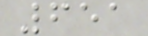651
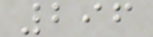296
